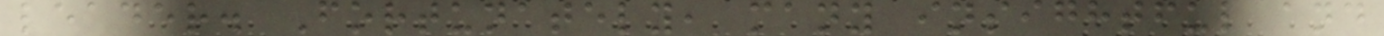leader. Fortunately, many insightful and
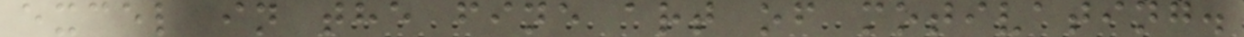excel in the fine art of motivating.
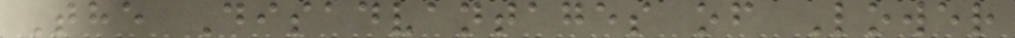The Disadvantages of Lower
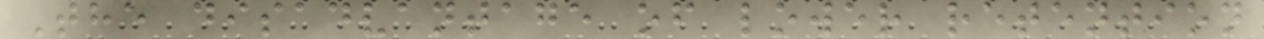The disadvantage of lower retention
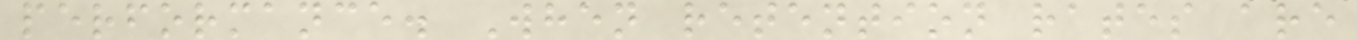performance. When retention rates are
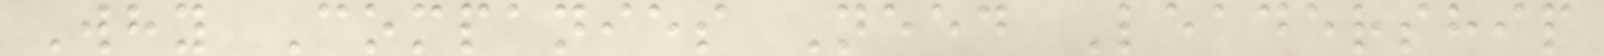Why Companies Need Leadership
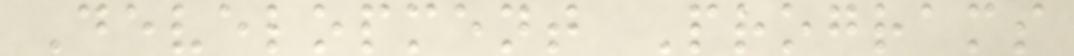Development Programs
